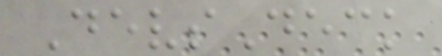DevsDeck
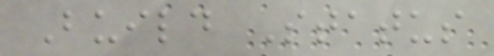Build Status
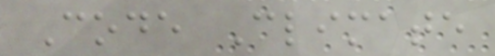Code Climate
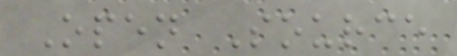Open Source
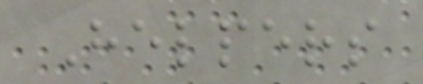Helpers
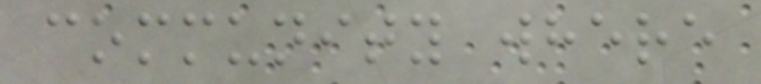community where
